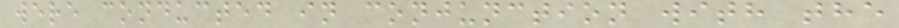were conducted in conjunction with the
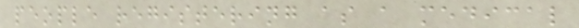people registering as a medical
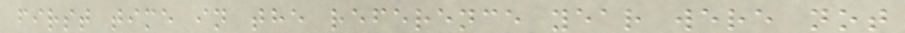first time in the reference year were not
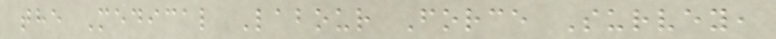the Medical Labour Force Survey,
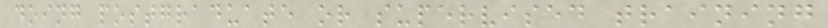doing postgraduate or supervised training
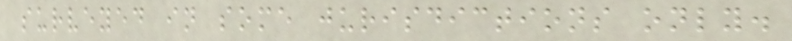surveyed in some jurisdictions only.
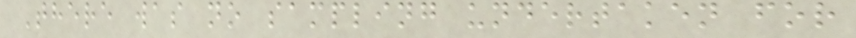There was no sampling undertaken for
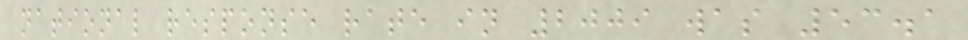national response rate in 2009 was 53.1
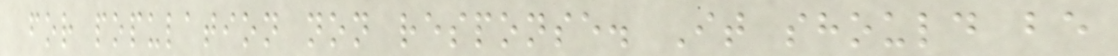for population non response. It should be
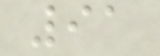91
